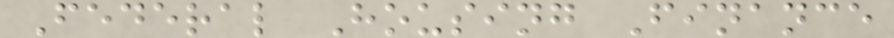Federal Housing Finance
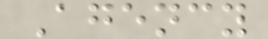Agency
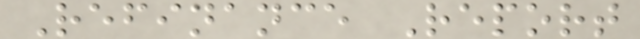Refinance Report
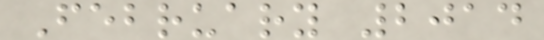February 2014
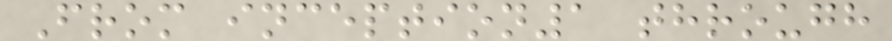From inception1 through
